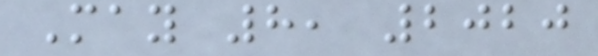May 8, 2020
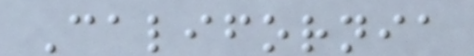California
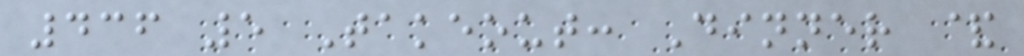436 5 Takeout: Dinner &
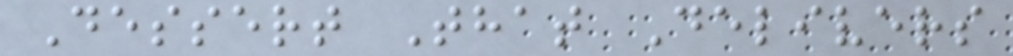Dessert That Delivers
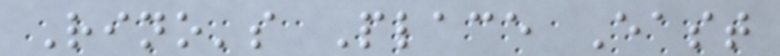Rino's Place East
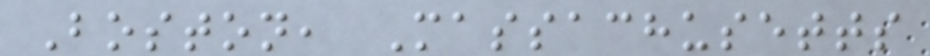Boston, Massachusetts
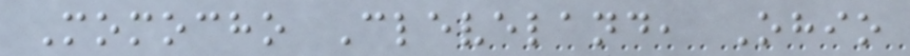Momocho Cleveland, Ohio
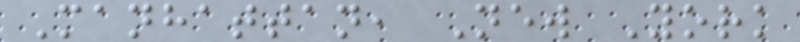Manhattan, New York
